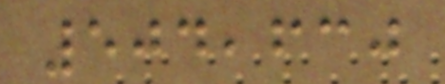504,630
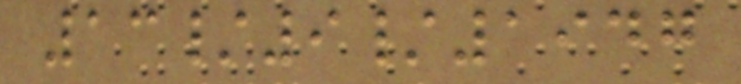13/9/1947
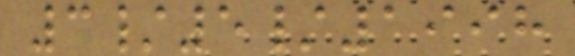3/5/1998
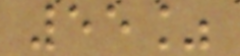55%
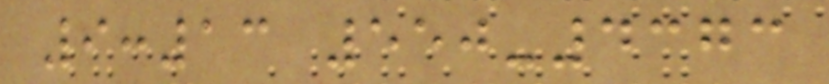9:13 550-4373
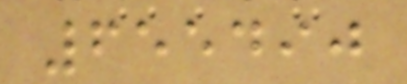655490
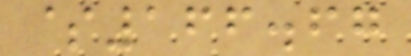$166.67
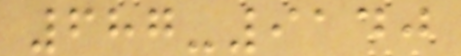687-9140
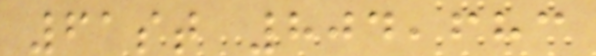61st 804,683
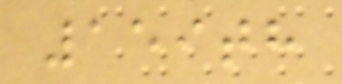159th
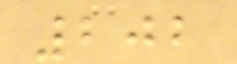202
